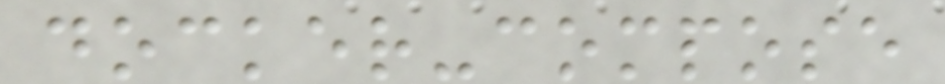docker-compose
